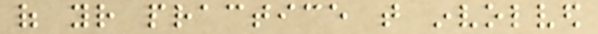of your practice that involved
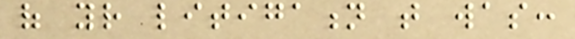of your litigation that was:
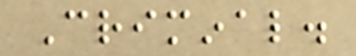Criminal.
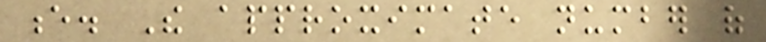e. The approximate number of
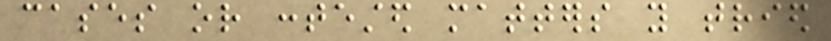cases or contested matters you tried
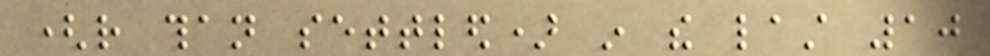(rather than settled) in the last 10
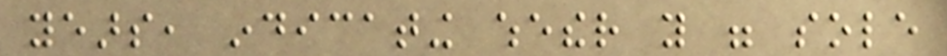years, indicating whether you were sole
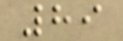89
